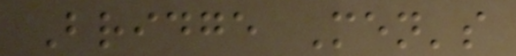Bridge Men's
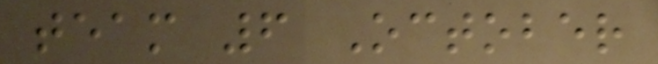team 6 October
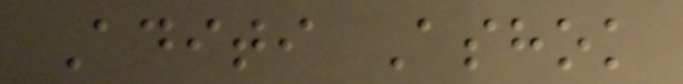Aditi Ashok
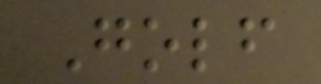Golf
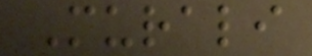Murali
